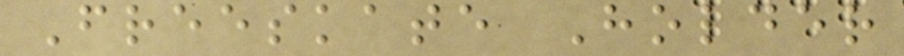Freeskate Holder
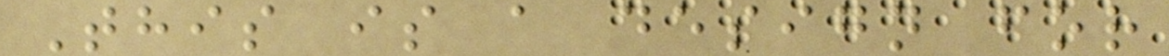This is a design for
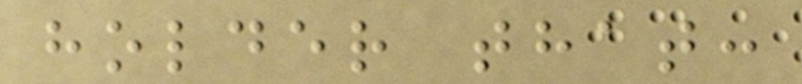holder that:
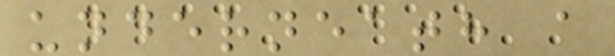underneath a
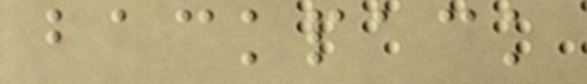backpack
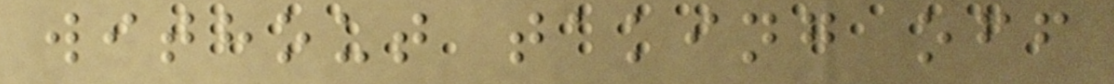without taking off
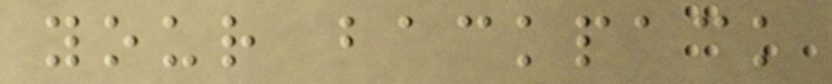your backpack
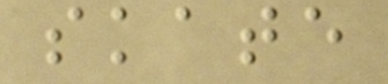skate
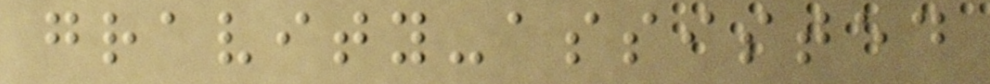gravity-assisted
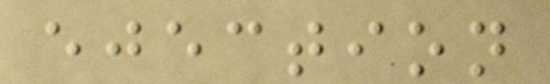ejection
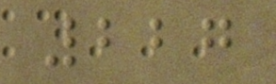227
